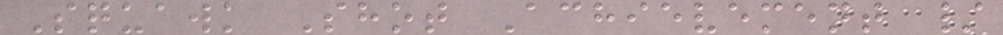Squawk Shot Achievement /
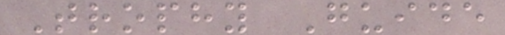Trophy Guide
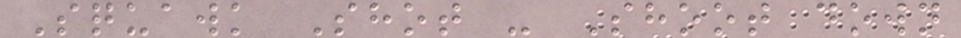Squawk Shot - Shoot down
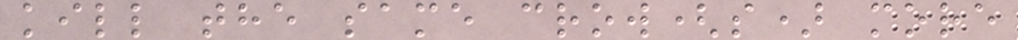kill the same crow(s) more
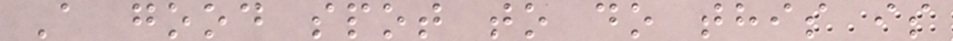A good spot to do this is
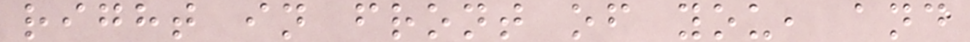right in front of you, and
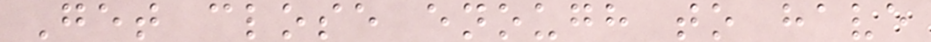Get close enough to have
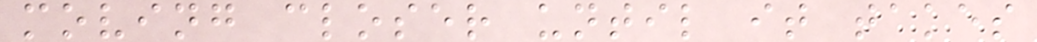moving closer until it takes
